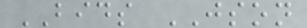BIDS JSON
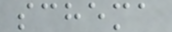schema
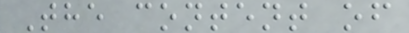The content of
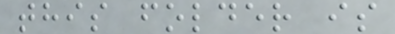this folder is
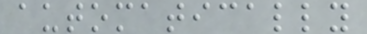automatically
